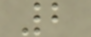2
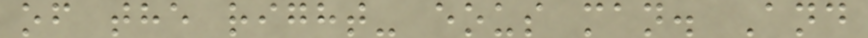of the right- eous man. And
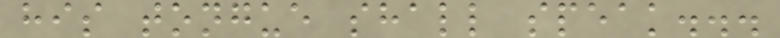his tongue shall speak...
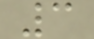3
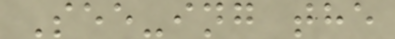See-ing the
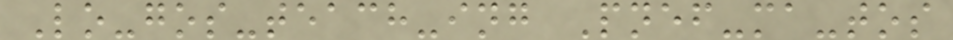Lo-gos-teach-ing Pnef-ma-tos
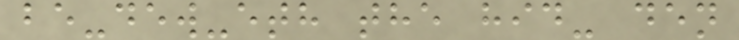be-dew-eth the hid- den
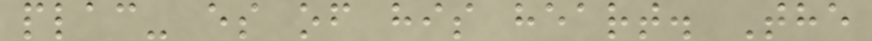plac- es of his heart. The
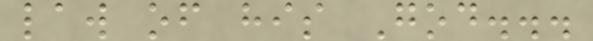law of his God...
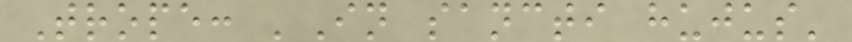Trope: 'In sancti hujus'
